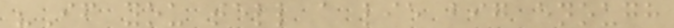"If you tell a lie big enough
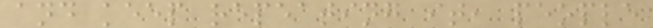and keep repeating it, people
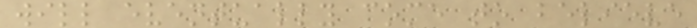will eventually come to believe
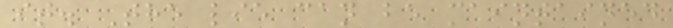it. The lie can be maintained
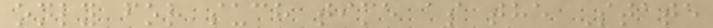only for such time as the State
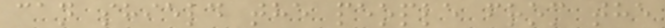can shield the people from the
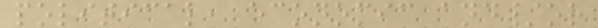political, economic and/or
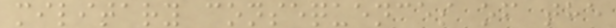military consequences of the
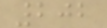202
